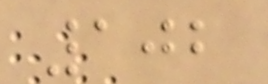102
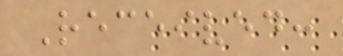Received:
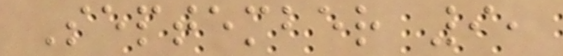September 9,
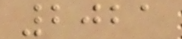2021
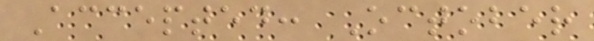Accepted: October
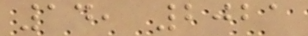14, 2021
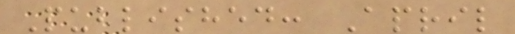Published: April
